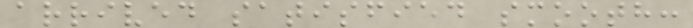arrived satisfied smooth:
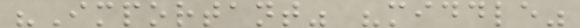"Important" "middle"
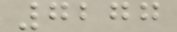7277
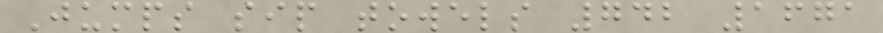Jumps sip towels 742 1671
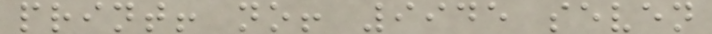print! no! 9945 seven
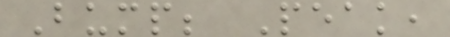Bump; Peak,
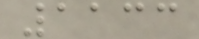1133
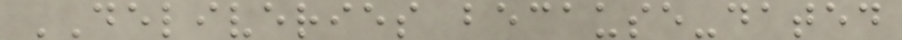DELIVERIES because-dated
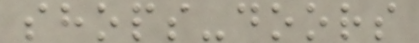shops-doors
